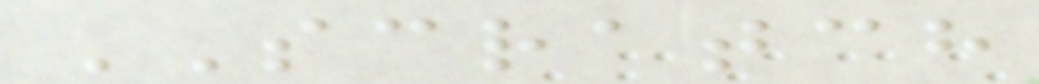SCRATCH
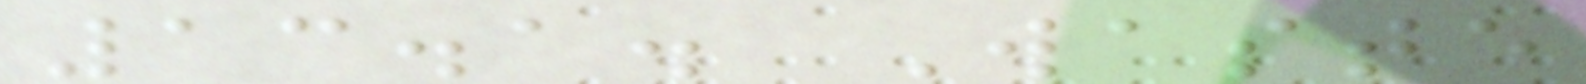13.1. Waste
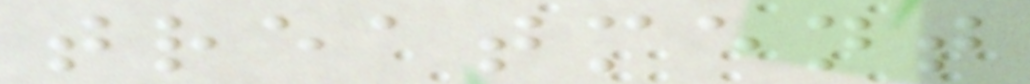treatment
